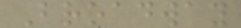Broadway
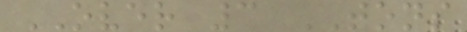OVER 3 TONS
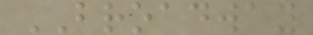BROADWAY
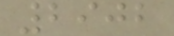2902
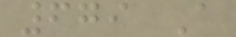679 A
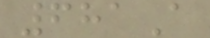681A
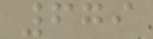679
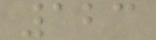123
